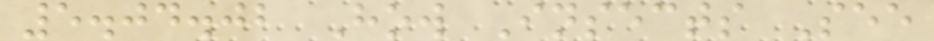5.04.02 How Insects See
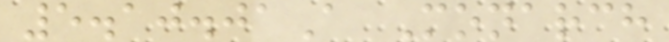5.10.01A Monarch
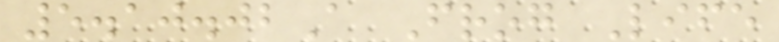5.10.02A Frog Life
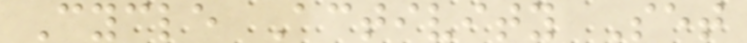Cycle Activity Set
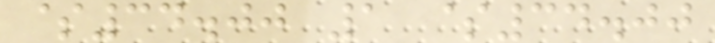$34.00 1 $34.00
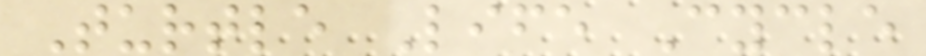Turtle Life Cycle
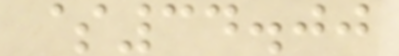$34.00
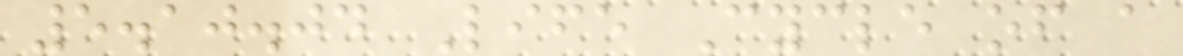5.10.04 Life Cycle of a
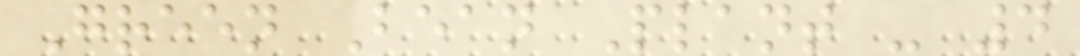Green Bean Plant - 4
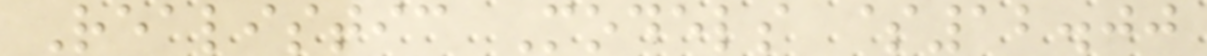Realistic Models $12.00
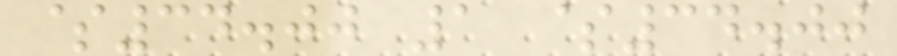$34.00 1 $34.00
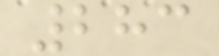283
